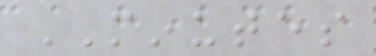MINUTES
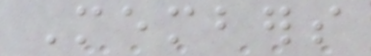Members
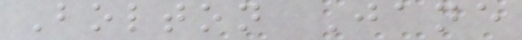Bolton Jane
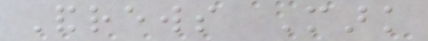Andrews Mark
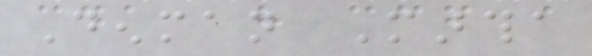Denman Martha
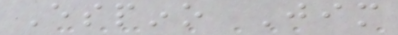Espino Jim
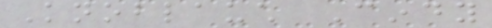Knoblauch Cindy
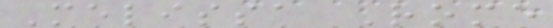Melissa Rome
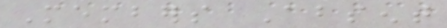Members Absent
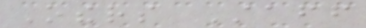Others Staff
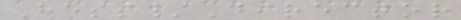Hess/Director
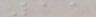11
